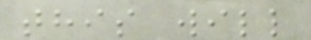this will
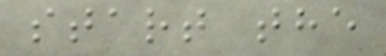start the
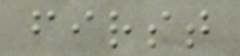first
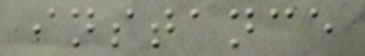instance
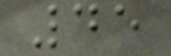45
